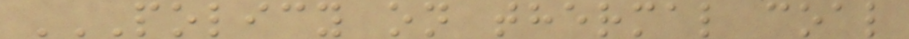POLICY ON THERMAL COAL
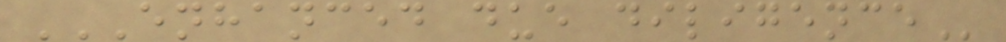ENHANCED DUE DILIGENCE
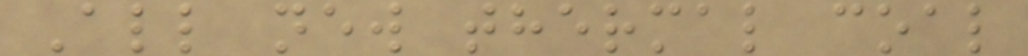All new thermal coal
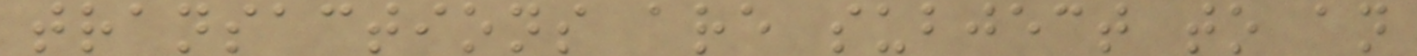transactions are subject to an
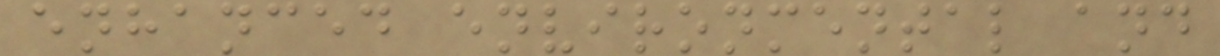enhanced environmental and
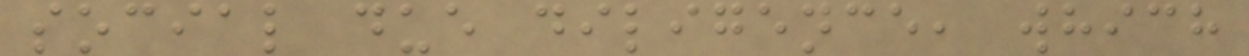social due diligence, which
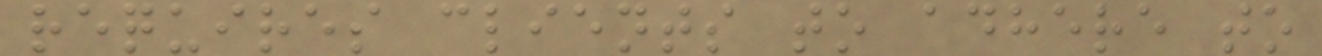requires clients to adhere to
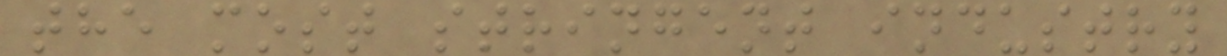the most stringent industry
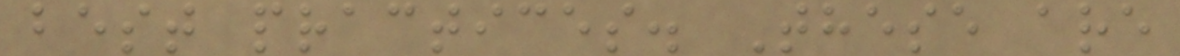best practices. These are
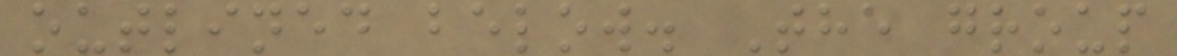outlined below. The group
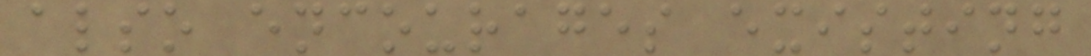also encourages existing
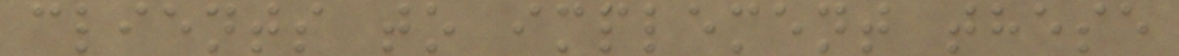clients to implement these
